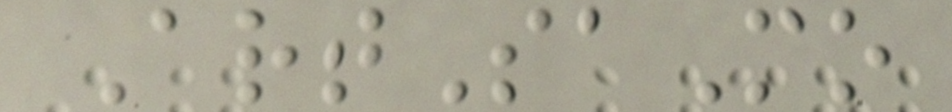ArtSaMo
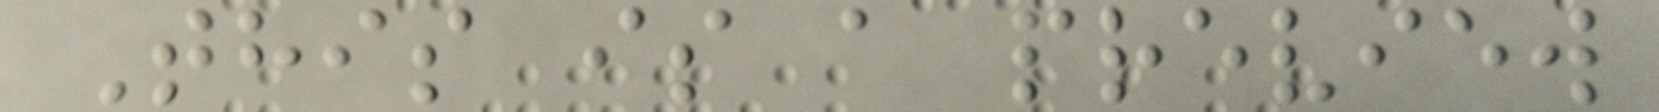This is a preview
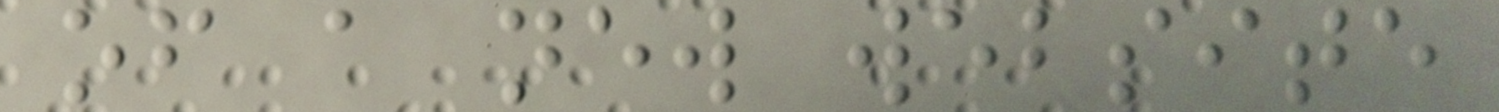of a new website
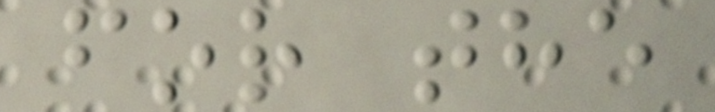for the
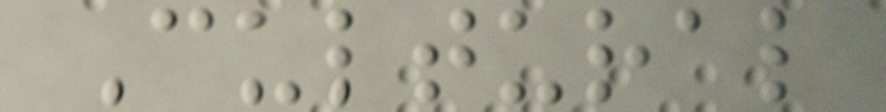Cultural
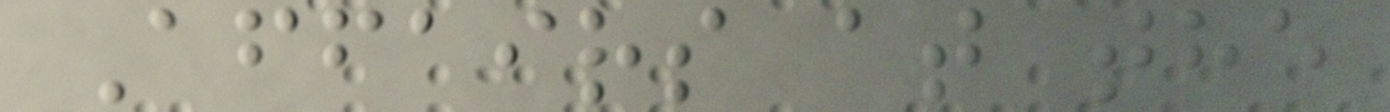Affairs at the
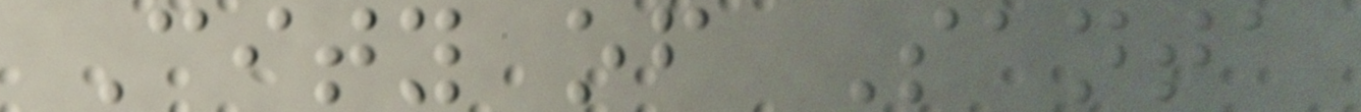City of Santa
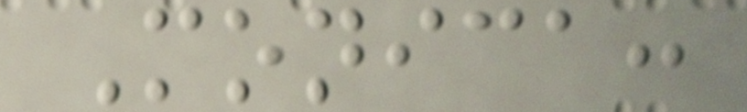Monica:
